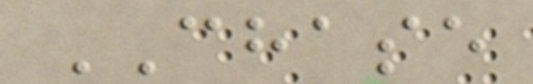CHASE
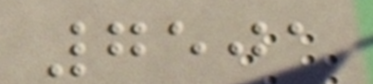7501
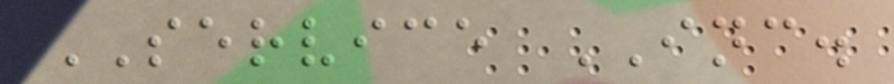SERVICE INC.
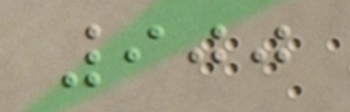900
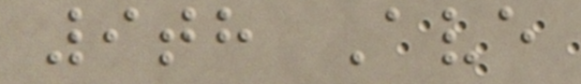9th Ave
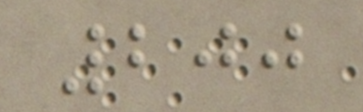200
